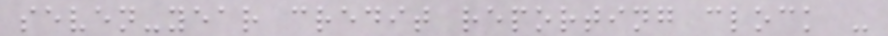seven-year credit reporting clock -
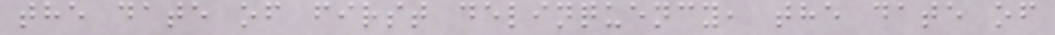the date of first delinquency, the date of
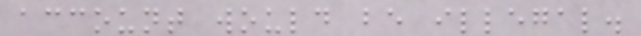account would be illegal.
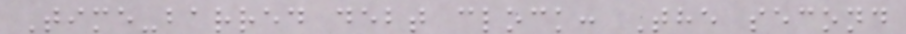Time-barred debt clock: The second
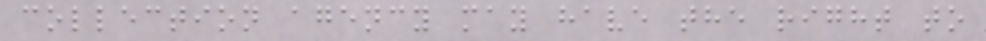collection agency may have the right to
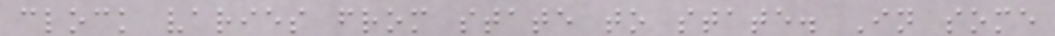clock varies from state to state. In some
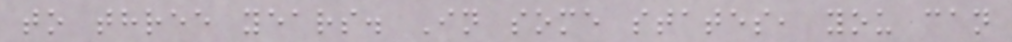to three years. In some states, you can
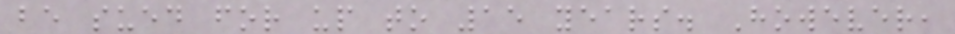be sued for up to 15 years. However,
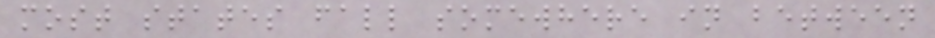most states fall somewhere in between
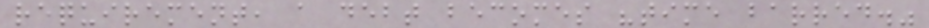requirement, a debt becomes "time barred."
